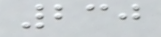230
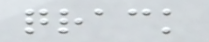qrack
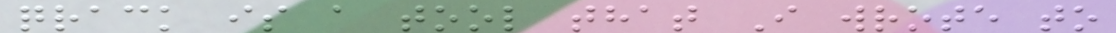qrack is a tool that I wrote to
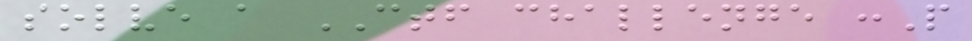solve a CTF challenge :P
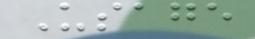Usage
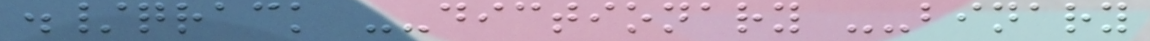./qrack --dictionary --binary
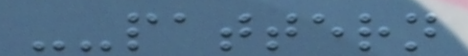--pattern
